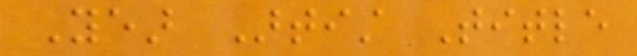Year Artist Title
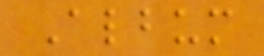Album
